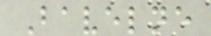Bavelne
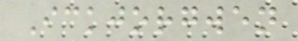Ickjorgwen
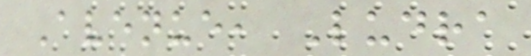Avenue, Ludra
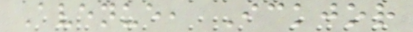Avenue, Ickjor
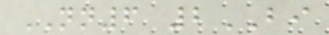NN6 2BI
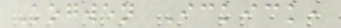Kogwen Ickick,
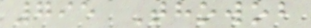795 Thowob
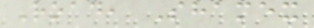Road, Shamex
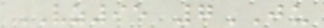VZ95 7JU
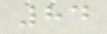84
